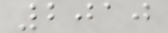2010
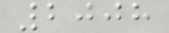2008
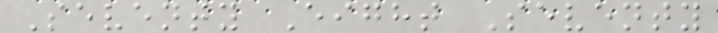Seventy Eight Seventy
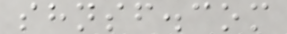shnsf.com
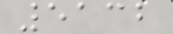5132
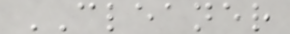CLEANER
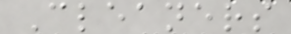Cleaners
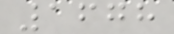1678
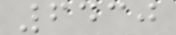6430
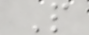P
